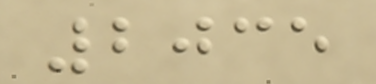2035
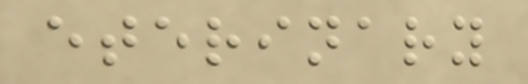eterinary
